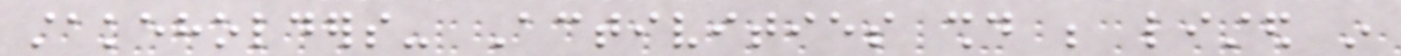stakeholders- Activities should be listed in
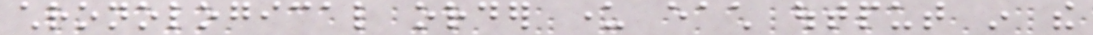chronological order under each output in the
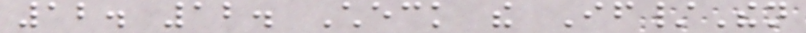12. 12. Check the If/Then
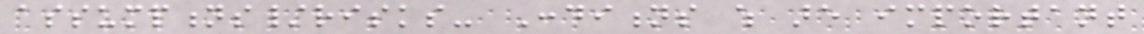assumptions/risks- Conditions which are important
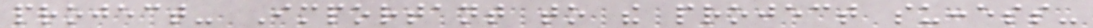project- Important to the project success-
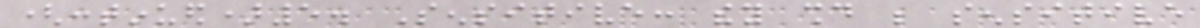(continued)5. Sensitive: they should be sensitive
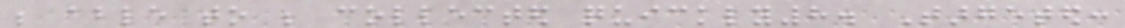be able to be collected quickly8. Targeted:
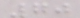70
